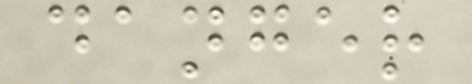danger
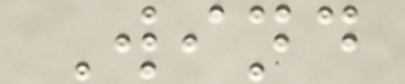Wind
